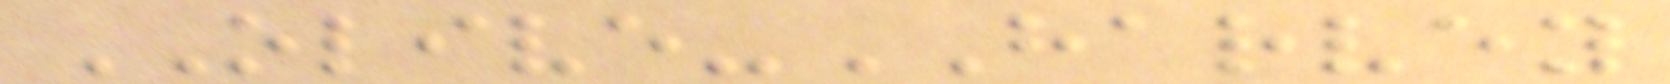OLIVE-HARVEY
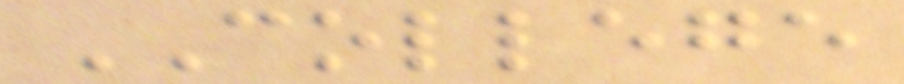COLLEGE
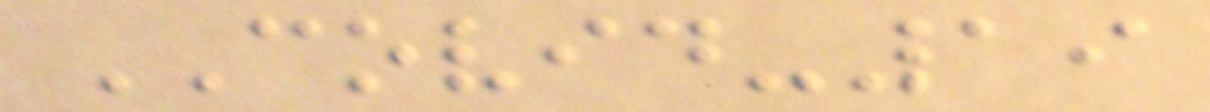COVID-19
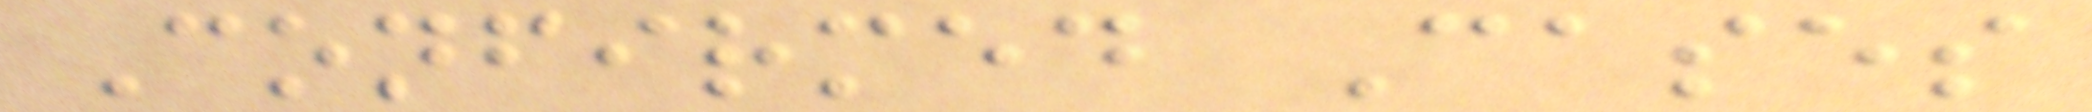Confirmed Cases
